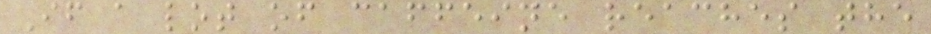If a lot of caffeine reaches the
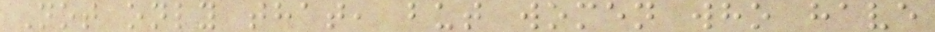Not only that, but women who have
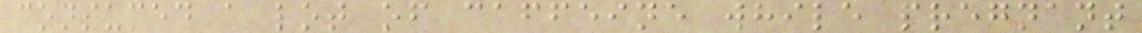consumed a lot of caffeine while pregnant
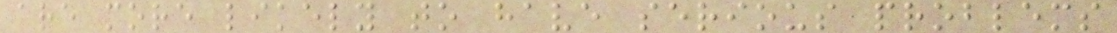are more likely to have serious problems
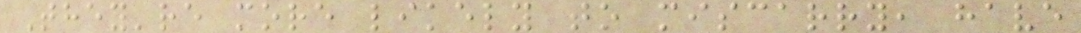They're more likely to miscarry, have
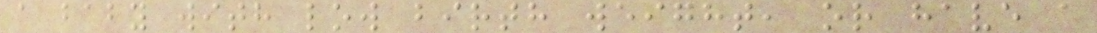a baby with low birth weight, or have a
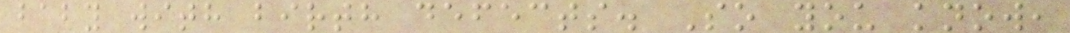baby with birth defects. So you know,
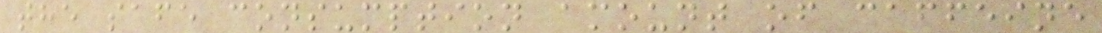the safe consumption amount of caffeine
